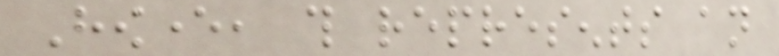However, this represents an
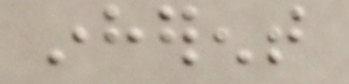inherent
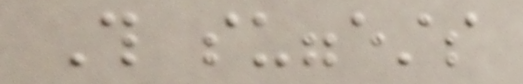This suggests
